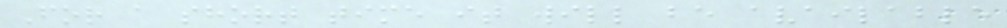For a short time it will be available
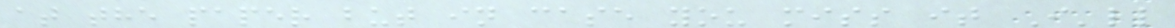at the paper but in case you miss it I'll
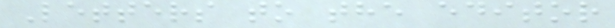Letters to the editor
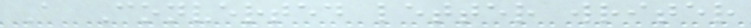A Converted letter writer
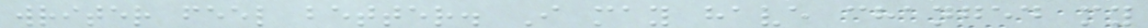writer feel better. I may have changed my
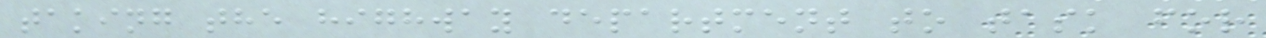taking the highway department to task for
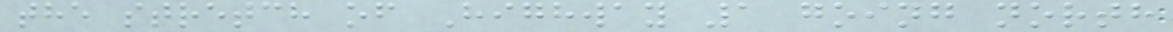the stretch of Highway 1 going north
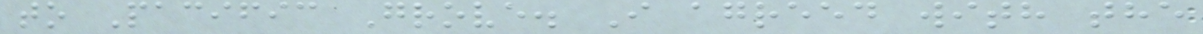to Pacific Grove. I agreed with the
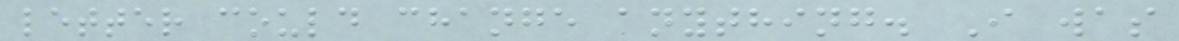letter could change anything. I was
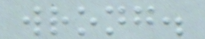wrong.
